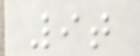9t
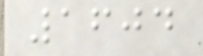1604
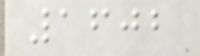1602
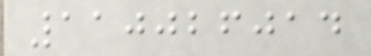110026014
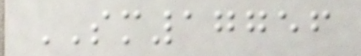SM17756
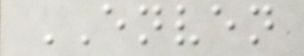ENVEN
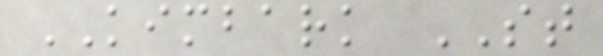KIMBARK ST
